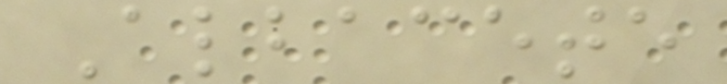Albacete
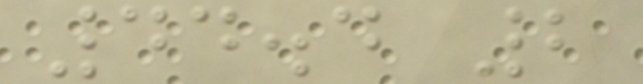44.4 2
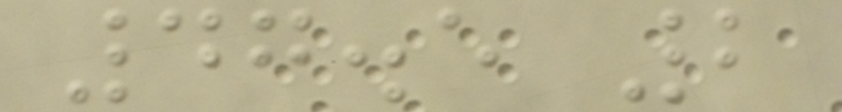47.5 2
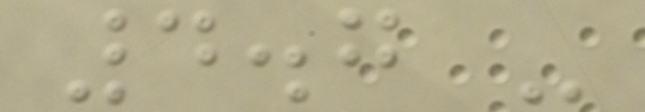4.7 -
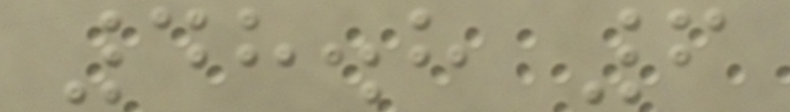48.8 6
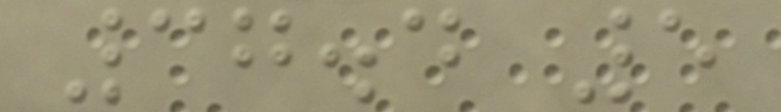37.4 5
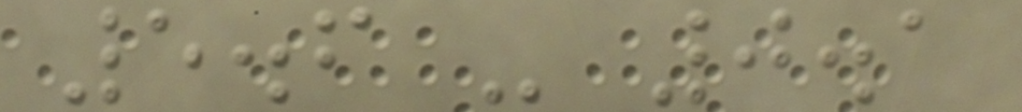5.6 - 0.1
